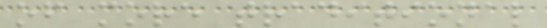of more traditional
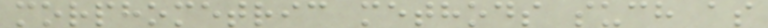morphometric methods such as
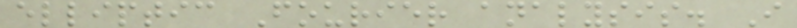elliptic Fourier analysis. I
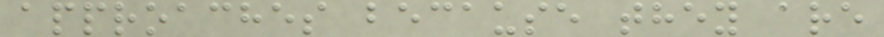approaches because they are
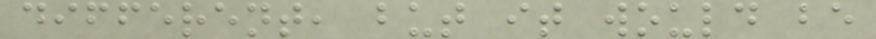different, but it would be
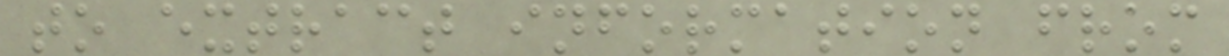to extract information from
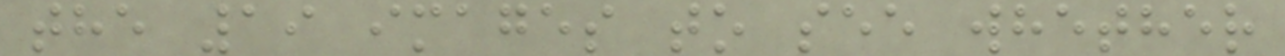the 19 images to see whether
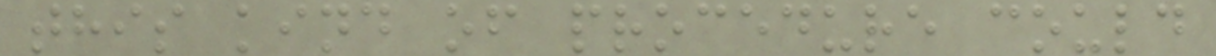this kind of procedure could
